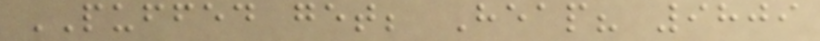PUFFED get; Heap? 9809
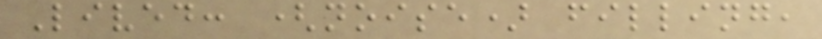Lived: (noise) filling,
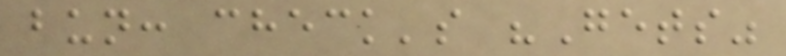bun: check's "Gets"
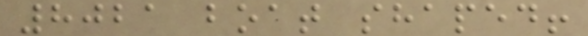8021 boat shaped!
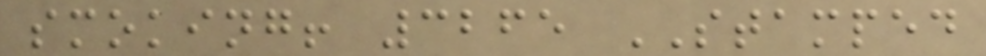smoking! 3265 STAMPED
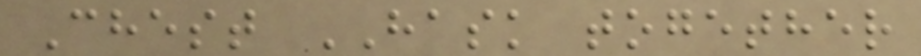Chest HASK together
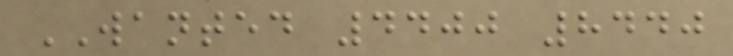WANTED 4400 8440
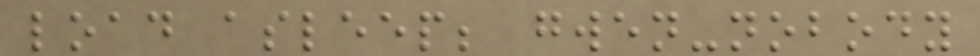load asleep; gwen-nobody
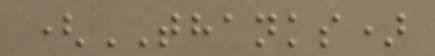(THANKS)
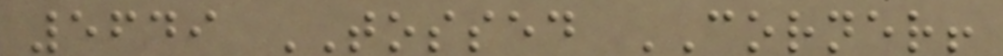5649 TOSSED CORNER!
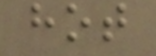hot
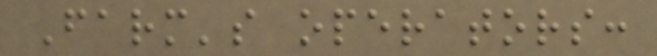Farm's operators:
